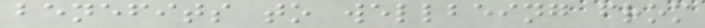benefits to wellbeing from
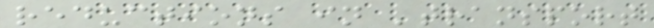reductions in 'transport
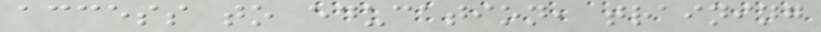access to education, training
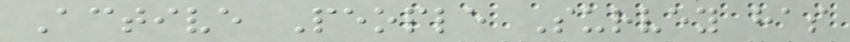Active People Survey has
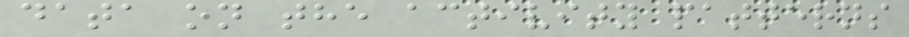data on the activity patterns
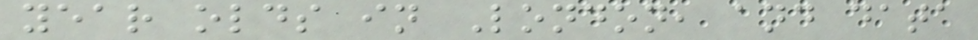year olds in London, and data
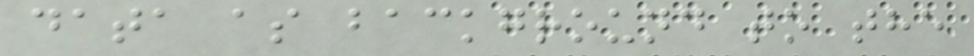data as background to the
